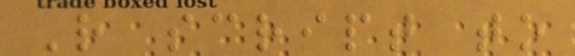R script to
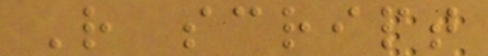R script
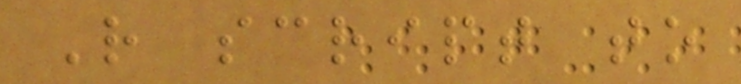R script to
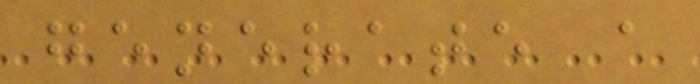generate a
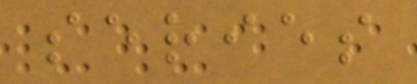series
